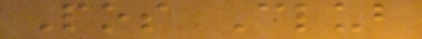Pos Club
